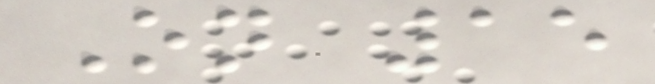On 15
